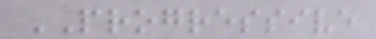PROGRESSIVE
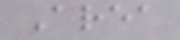Area
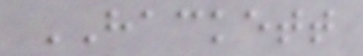HACKETT
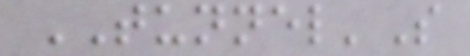TUNNEL'S
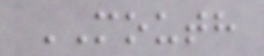MOUTH
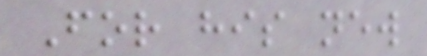For his new
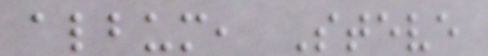album, Steve
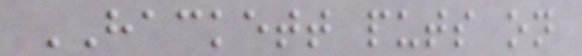HACKETT puts on
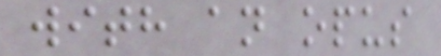with an opus
